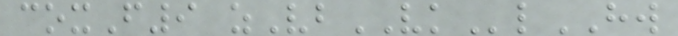coxF9 zVbVKlHW
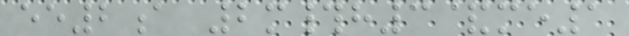ee2a 2m#h3&me1
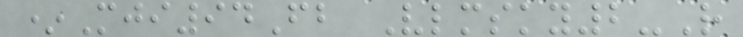*Mji94Fb Vlmsky2-R
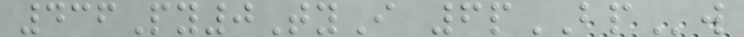436Py0TyI 6pBPw
